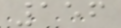156
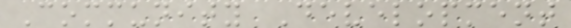Community Development
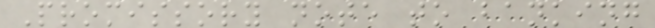Promissory note to banking
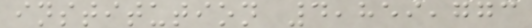institution 4,859,773
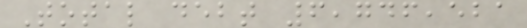Total debt 6,746,521
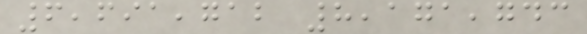6,691,712 8,171,743
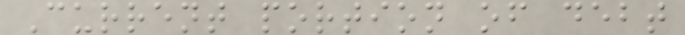Current portion of debt
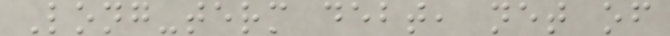Long-term debt, net of
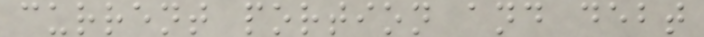current portion and debt
